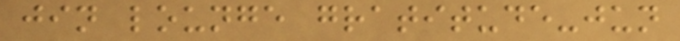jin lounge gratitude-jun
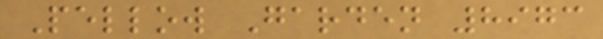Pellow Garden 8973
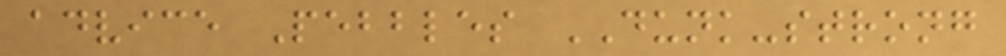advice Pebbles DUNK-strong
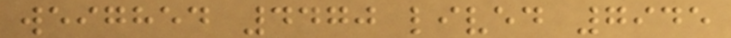weighed 4470 lived 7945
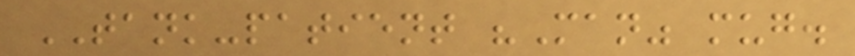TANK-patient "Man" mug.
